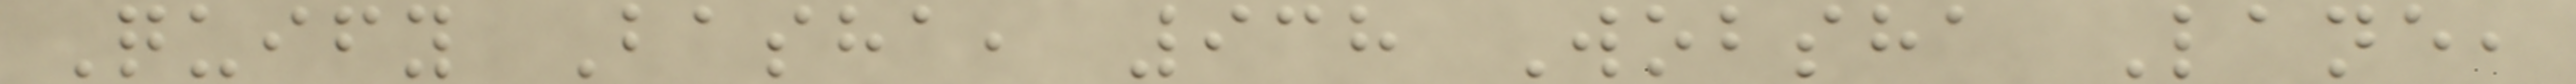Quify Basha, 938 Wobsha Lane,
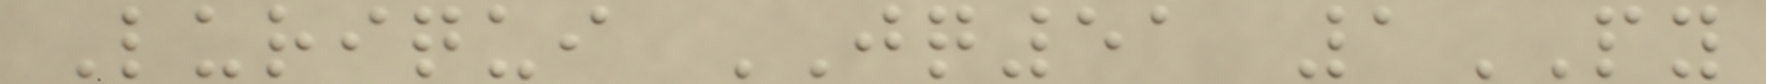Luriqui JQ51 1PY
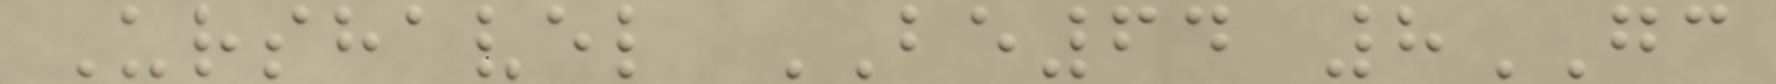Urshavel BE64 8GC
